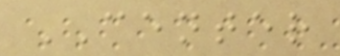CENTER
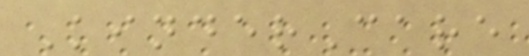KinderCare
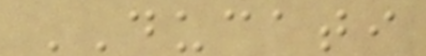DUCATI
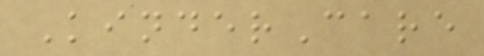KinderCare
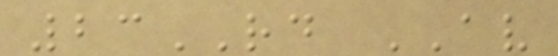23RD AV
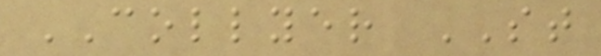COLLYER ST
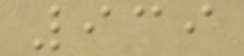939
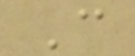C
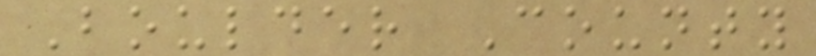Boulder County
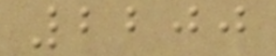2200
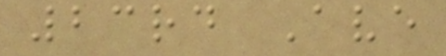23rd Ave
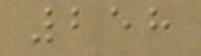258
